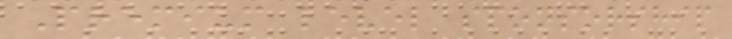Premium level sponsorship
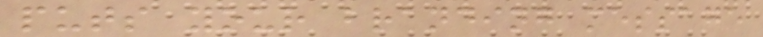puts your branding message
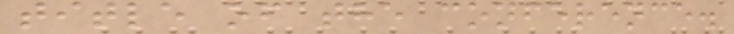title of the conference.
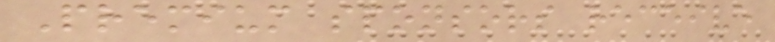Premium sponsors receive
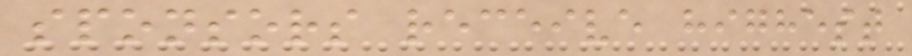sponsors receive highest
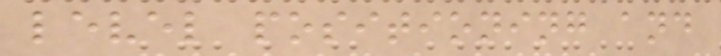level positioning and
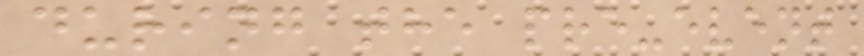during the pre-event
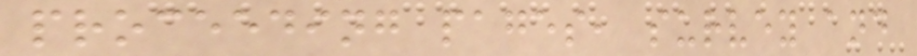proceeding pages, survey and
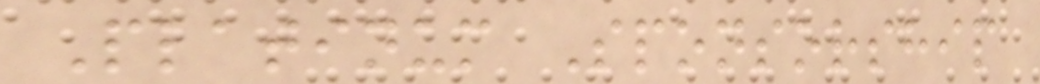Platinum Sponsorship
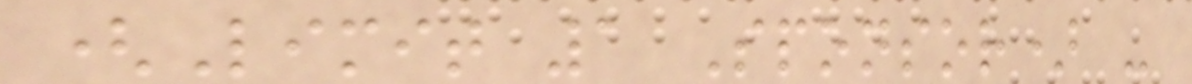(Limit 1 Sponsor) -
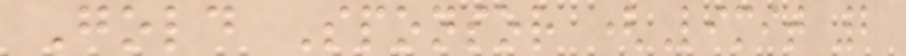Gold Sponsor (Limit 2
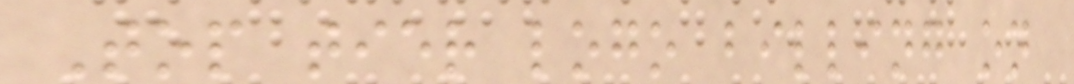Top tier logo billing on
